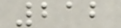212
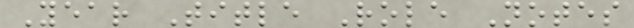Year Title Role Notes
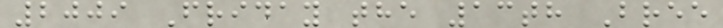2009 Friday the 13th Bree
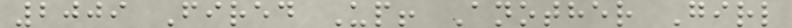2009 Fired Up! Another Girl
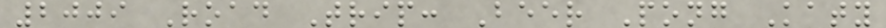2009 Road Trip: Beer Pong Katy
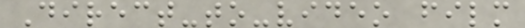Direct-to-video film
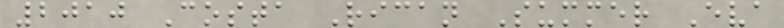2010 Costa Rican Summer Eva
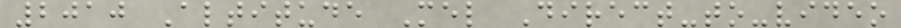2010 Altitude Mel Direct-to-video
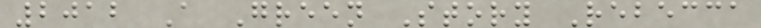2012 A Green Story Rebecca
